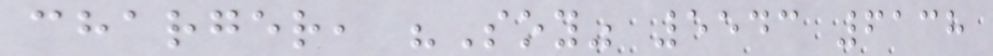charger, "Soy" 5543 6138
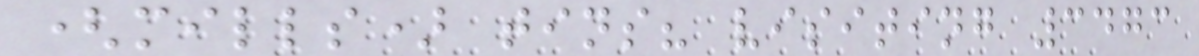(mills) tins? visiting 3473
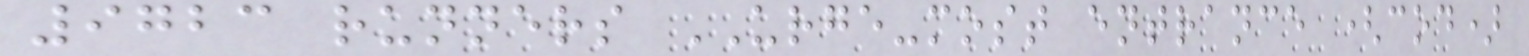9723 runners URGE-most entrance (cod)
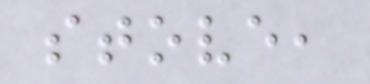stove,
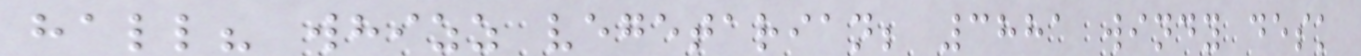hall? whizz vegetarian; 3881 windy desk
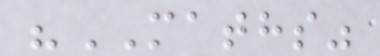"MATHS"
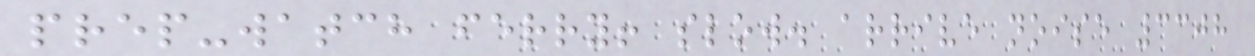prep-watch ferry! slow. arrive noise 3308
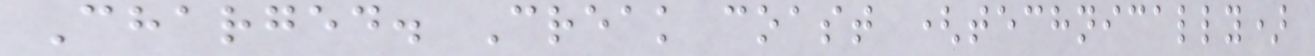Charged. Creak coast (technically)
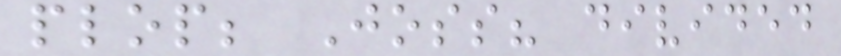plop; Joss? divided
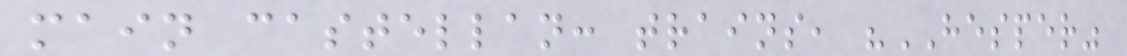main castellan: trains, "HESPER"
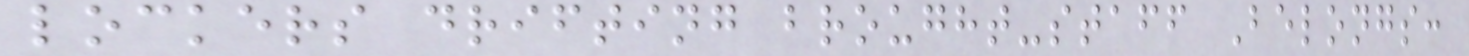lockers drifting brought-staff Belongs:
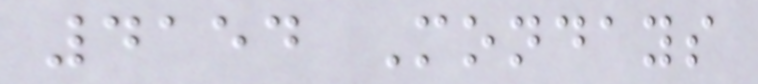4154 Mondays
